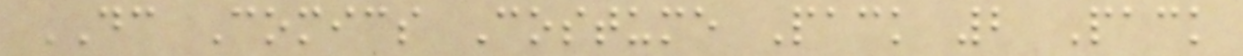DC Comics Costume Pack 2 Pack
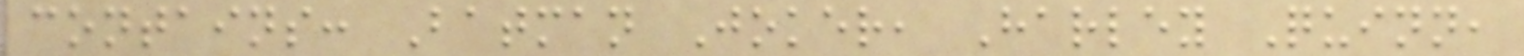contains: Batman Joker, Harley Quinn,
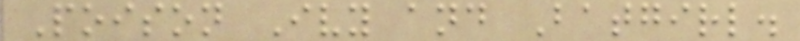Poison Ivy and Batgirl.
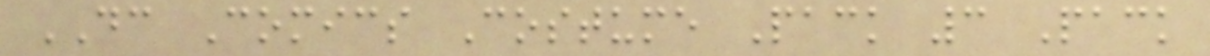DC Comics Costume Pack 3 Pack
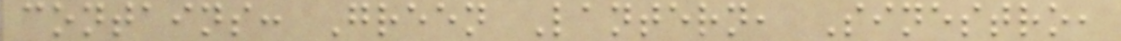contains: Green Lantern, Sinestro,
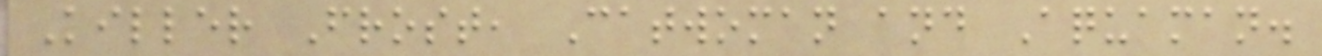Killer Frost, Catwoman and Aquaman.
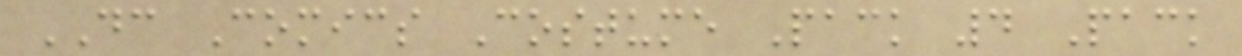DC Comics Costume Pack 4 Pack
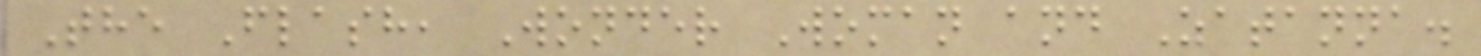The Flash, Wonder Woman and Zatanna.
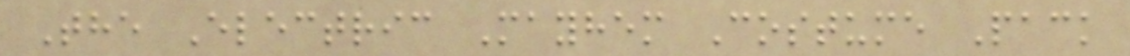The Electric Mayhem Costume Pack
